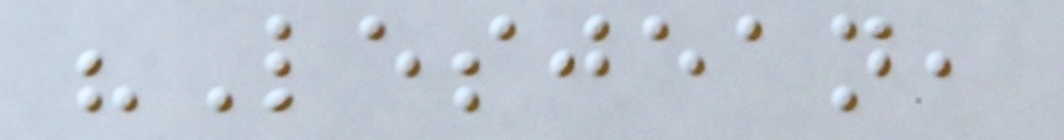"Lesjean,
